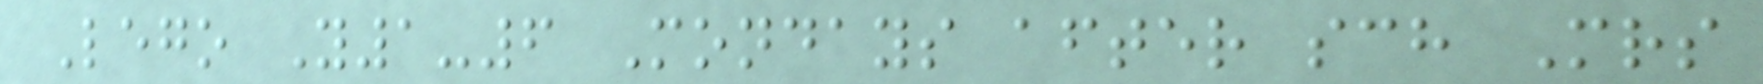Lego Y1-6 Mondays after sch Mrs
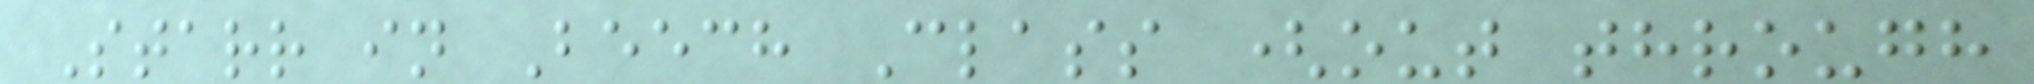Starr in Beech Class (out through
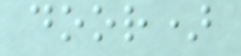door)
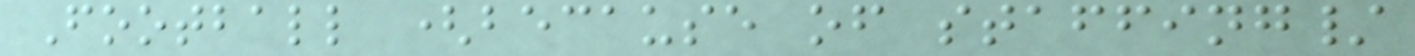Football (because of staffing/
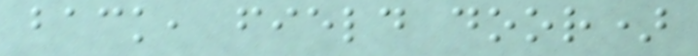back, field door)
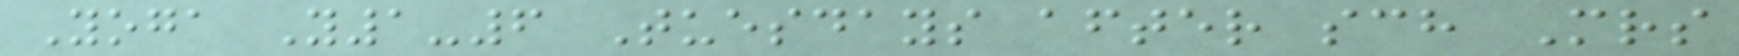Yoga Y1-6 Tuesdays after sch Mrs
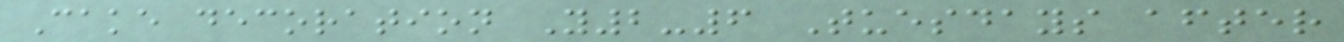Cake decoration Y2-6 Tuesdays after
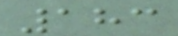183
